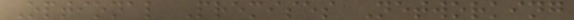Optional Premises Networking
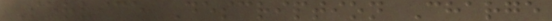Service Description Charge
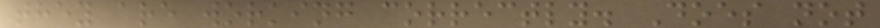they are working correctly. Does not
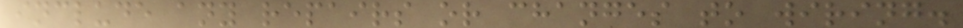include any repairs or changes to wiring.
